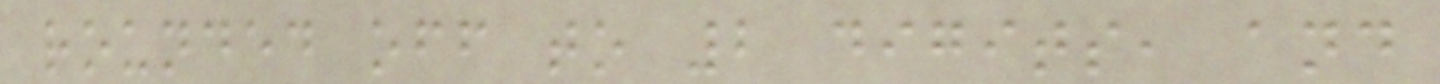rounded off to 2 digits, and
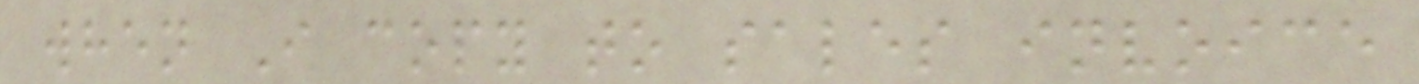when I copy to sales invoice
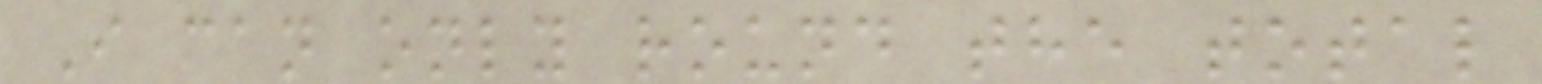I can only round the total
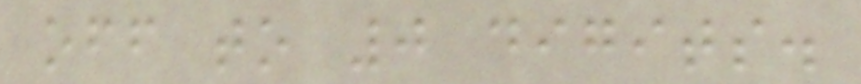off to 0 digits.
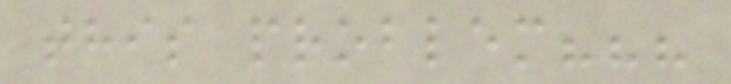this problem???
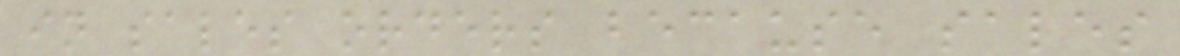in sales orders because sales
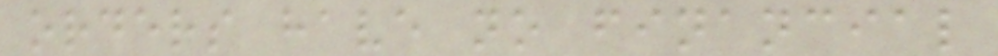orders have no financial
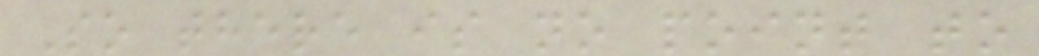So there is no point to
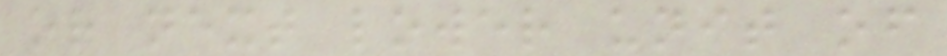or next lower unit of
